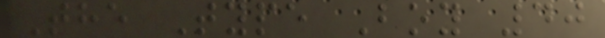The Type Boy 40
